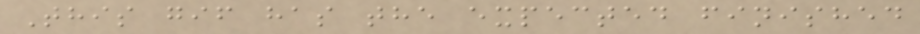This gif has the expected finished
